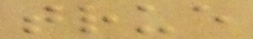true
